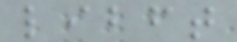libft
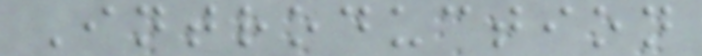Introduction
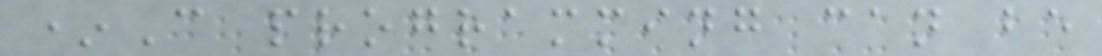*C programming can be
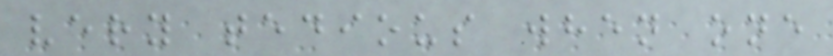very tedious when one
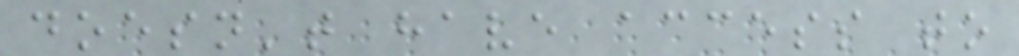doesn't have access to
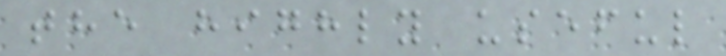the highly useful
